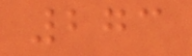273
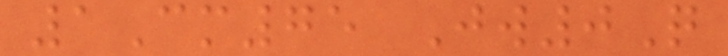1Cm75 Jw0Q
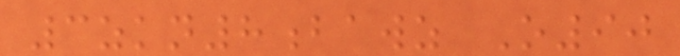3zkn8bawz O90
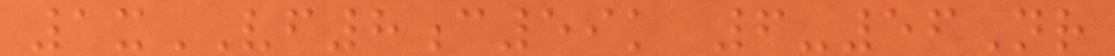1xVF8c59k 6-56Nr
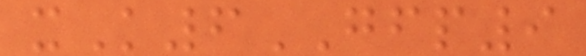xK6GFP9
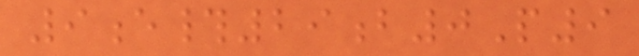9e#29b0P9
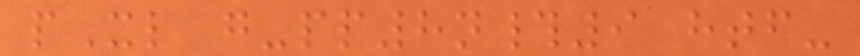pXl g-pp8n#9 htf-
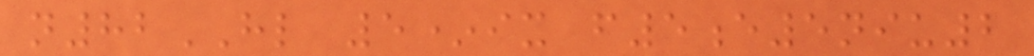n82HL 5*ix f5e5niu2
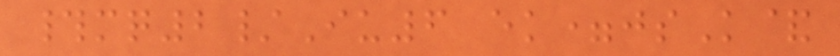#mq2/Iu6 ek=jsK&
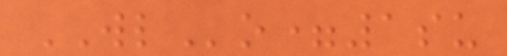WLo=1su
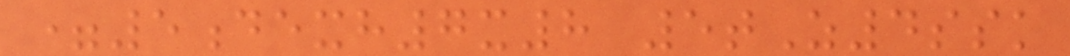=5dexh7x8 5tZ4ssk
